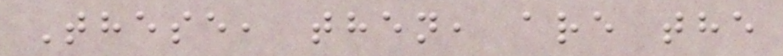These, then, are the
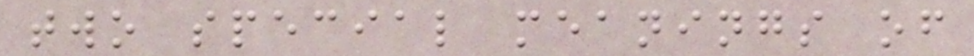two special meanings of
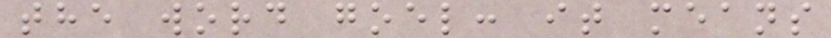the word goel: it means
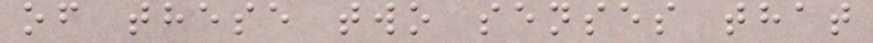of these two senses that
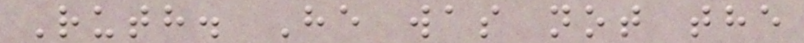Ruth. He was not the
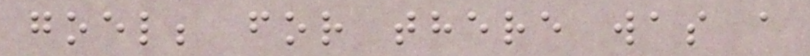goel; for there was a
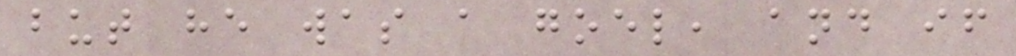but he was a goel, and if
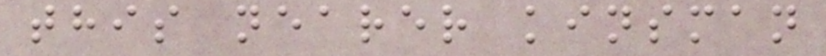this nearer kinsman
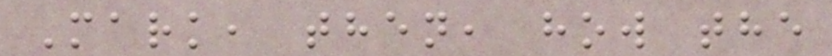Mark, then, how the
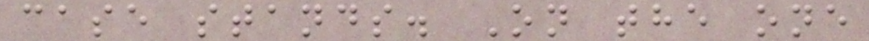case stands. On the one
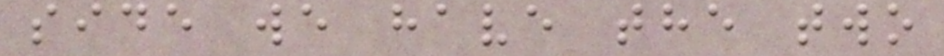side we have the two
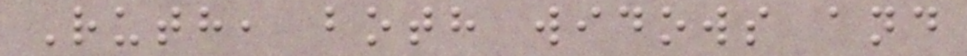Ruth, both widows and
